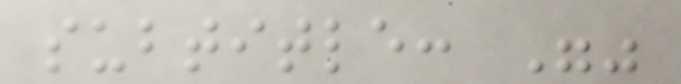subtitle: ""
